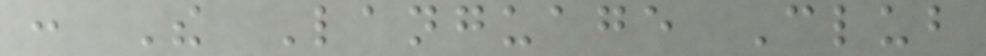: The Language Club
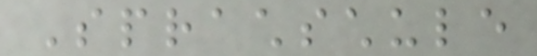Sprachschule
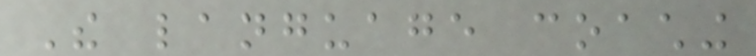The language coaching
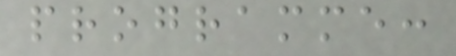programme:
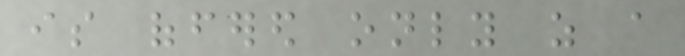is offered only as a
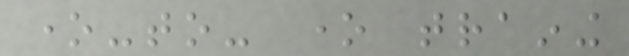one-to- one training
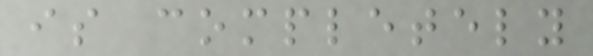is completely
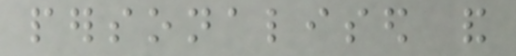personalised and
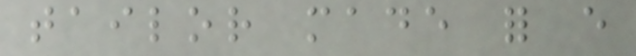tailor made for every
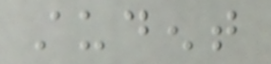student
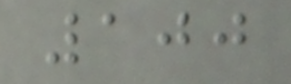100
